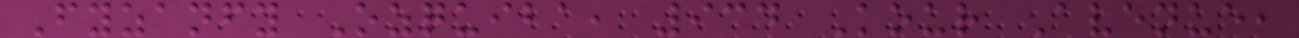Fyzanfy Ozquiba, 934 Kour Avenue,
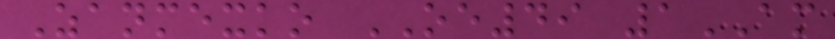Zanmexko OE49 1AM
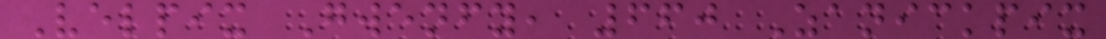Velpix Gwenfy, 660 Zanickpix
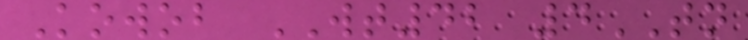Kowob WT42 4TN
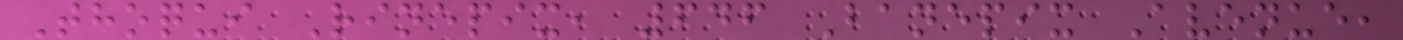Thoqui Rinepix, 646 Banepix Avenue,
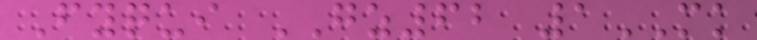Fyqui GZ62 1MK
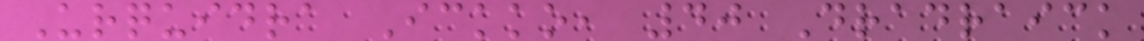Urquidra Ickko, 40 Dradraick
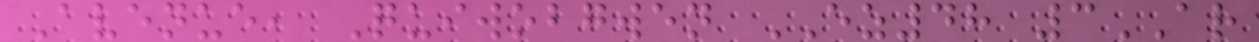Avenue, Quiwobgwen EZ48 3AR
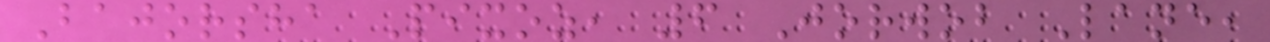Bajorsha Pixoz, 6 Jorwob Lane,
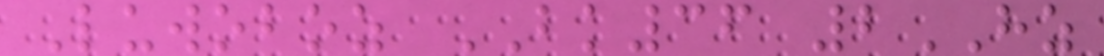Luwoboz BK36 2HZ
